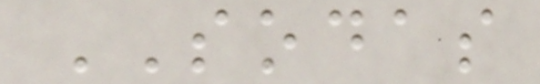SODAS
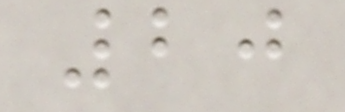20
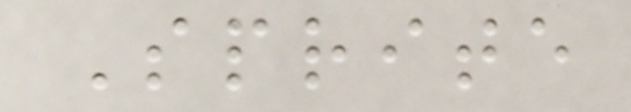Sprite
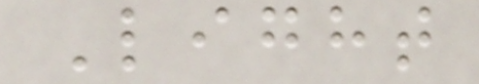Light
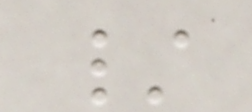/
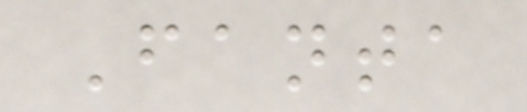Fanta
